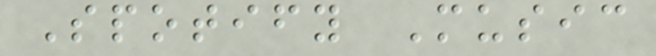Spotify Music
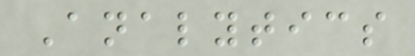Analytics
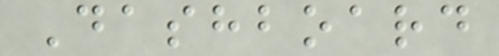Dashboard
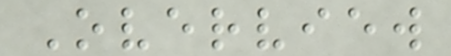Overview
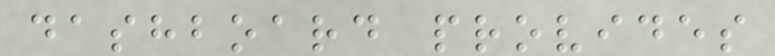dashboard provides
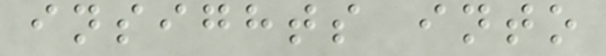insights into
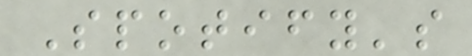Spotify's
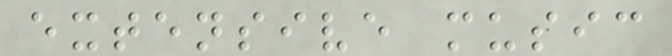extensive music
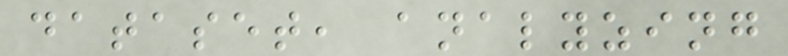dataset, analyzing
